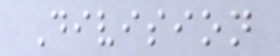Division
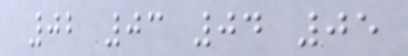02 03 04 05
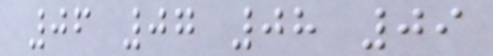06 07 08 09
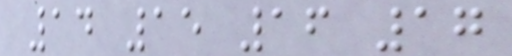14 15 16 17
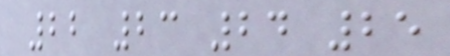22 23 24 25
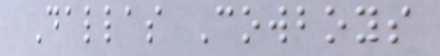Dallas Cowboys
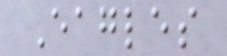Eagles
